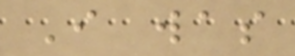I was
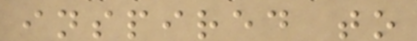inspired to
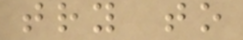try to
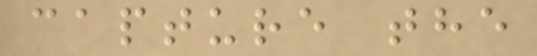capture the
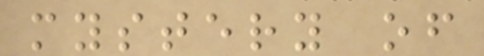mystery of
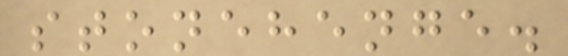stonehenge.
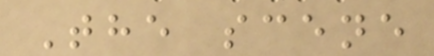The scene
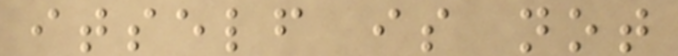itself is not
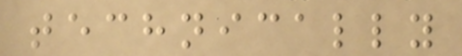technically
